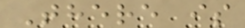There is
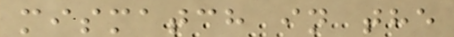mismatch in the
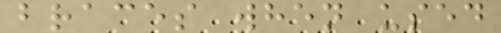braces when used
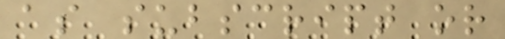as subscript or
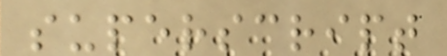superscript
